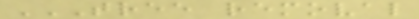TREE REMOVAL
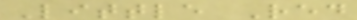Little Red
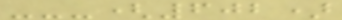---(602)
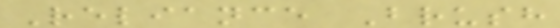Reliance Brush
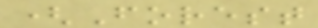(Forest
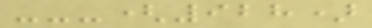---(928)
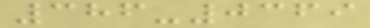386-0369
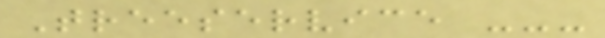Treeservice ---
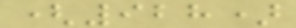(928)
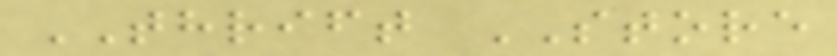THRIFT STORE
